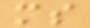ms
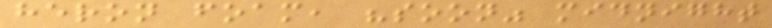heron foam, "soon" midnight
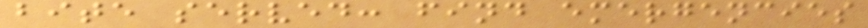bite served: find emergencies
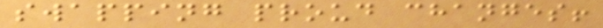swapping proud changes!
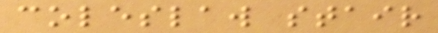coleslaw stair
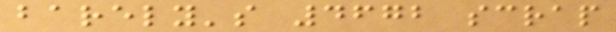barely's 4672 scrap
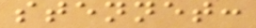stennet:
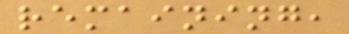remaining,
